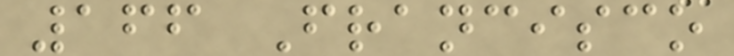166 Francisco
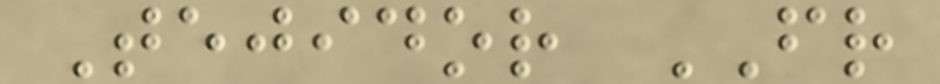Tejidor FR
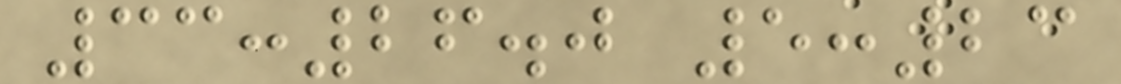33:26.0 5:23
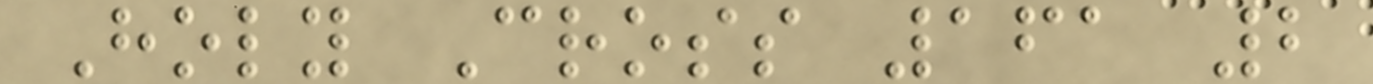Holy Cross 161 2
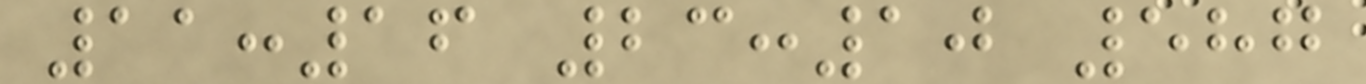11:16 23:10 587
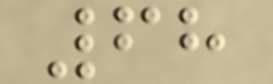68
